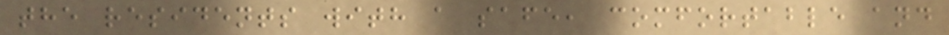the residents with a safe, comfortable and
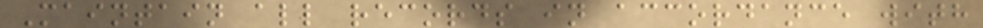Maintain all records in accordance with
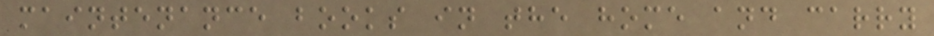maintenance books in the home and carry
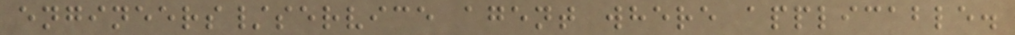engineers/service agent where applicable.
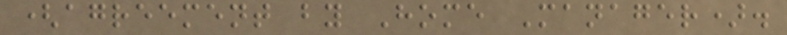(agreement by Home Manager).
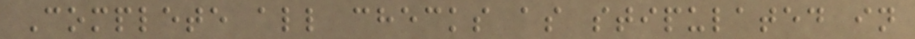Complete all checks as stipulated in
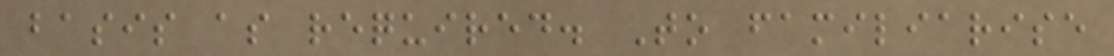basis as required. To familiarise
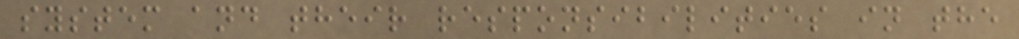system and their responsibilities in the
